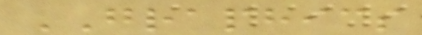GRAPHICS
